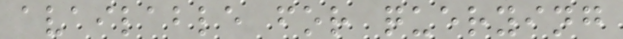available for querying
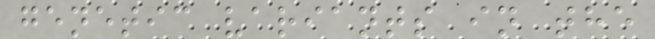genetic variants in the
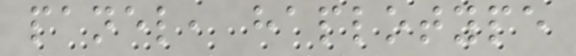panel, haplotype
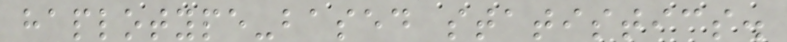haplotype-based statistics.
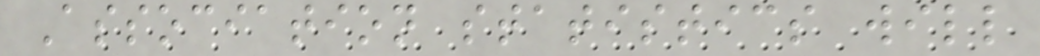Association statistics will
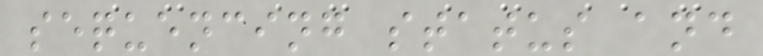sequencing status and
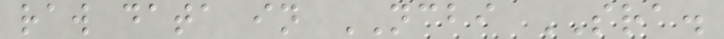raw data in NCBI SRA.
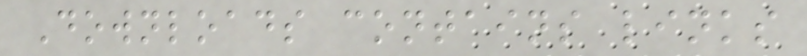Downloads contains links
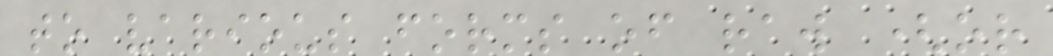to various forms of raw (or
